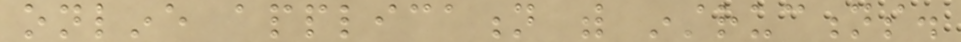online application with instructions.
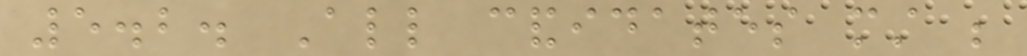5.2. All candidates must be
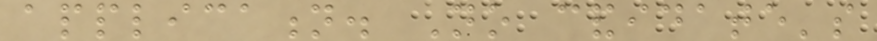application. No candidate's
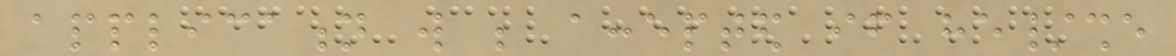application will be accepted if he/she
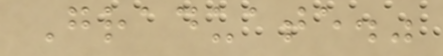Graduate."
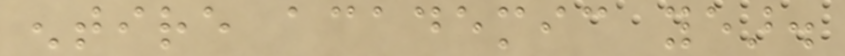entire academic year.
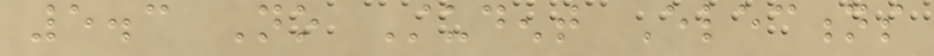5.3 No Student Elections
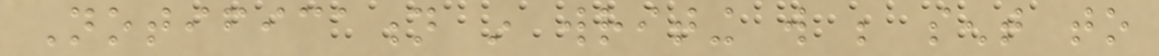Notification in writing will be sent to
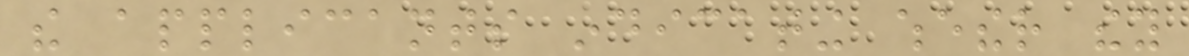the applicants indicating whether they
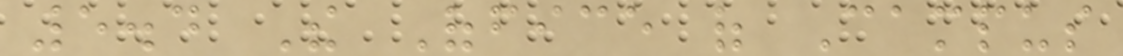5.4 The Office of Campus
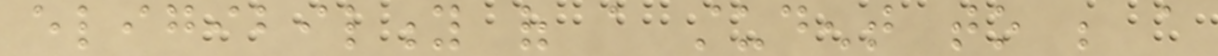eligibility of a student to be a
